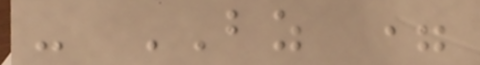- BZ =
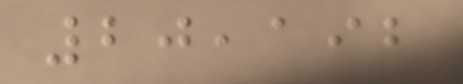20,192
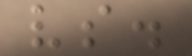vs.
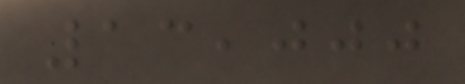13,000
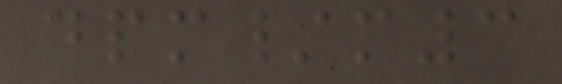dpm/m3
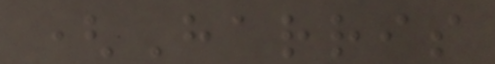(Harris
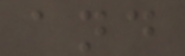and
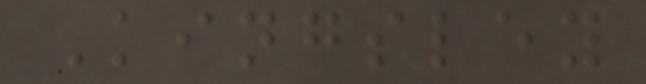Kingsley
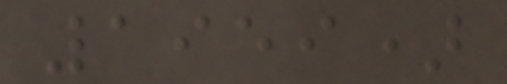1959)
